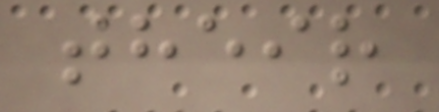their
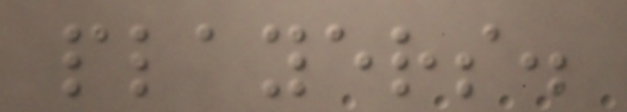players.
